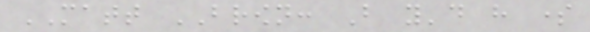MATT BROWN: But you'd have some
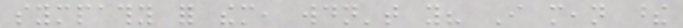sympathy for them, wouldn't you? I mean these
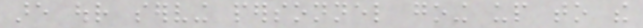are our serving personnel going up to the
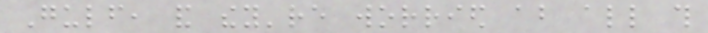Gulf, and they're worried about all this
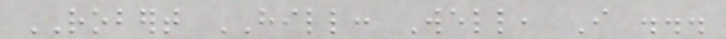ROBERT HILL: Well, I ...
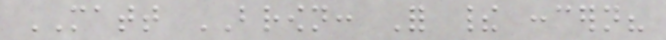MATT BROWN: For their concern?
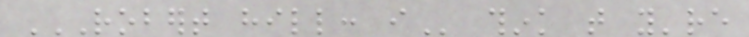ROBERT HILL: I think that you're
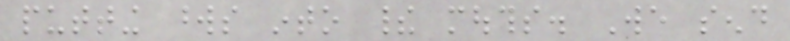putting words into their mouths. We send
